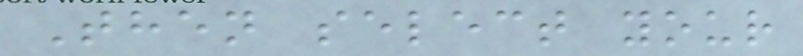Then select your
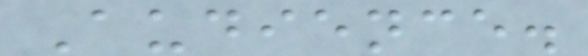Audience.
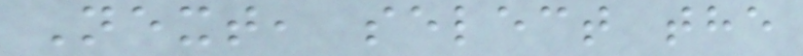Next, select the
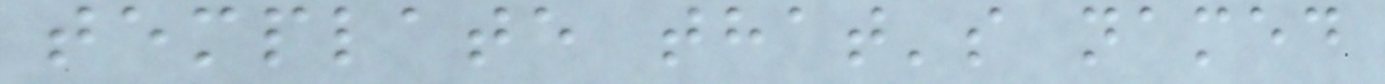template that's named
